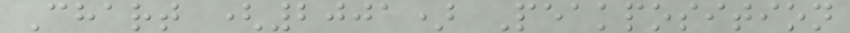Chart (2001) Peakposition
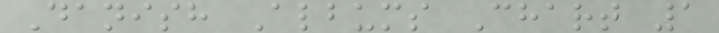Danish Albums Chart 1
